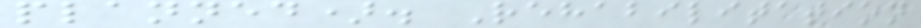planned). Rehabilitation
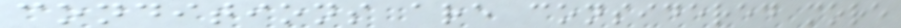conditions are considered more
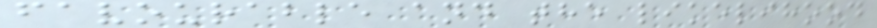favourable and the likelihood
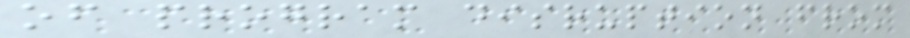of program disruption from
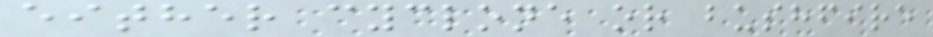either cyclone or bushfire
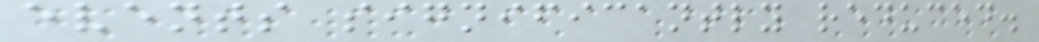events significantly reduced.
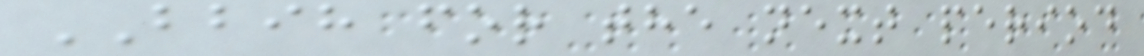BBIH for the next period
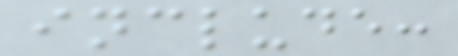include:
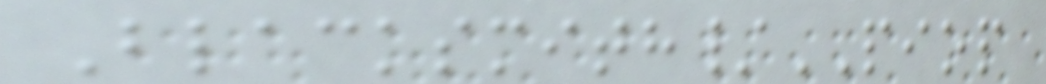Blacksmith/PIOP
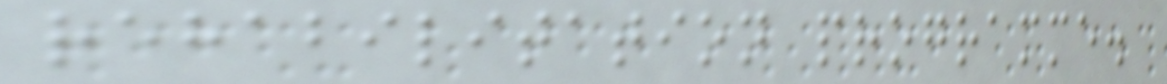rehabilitation programme.
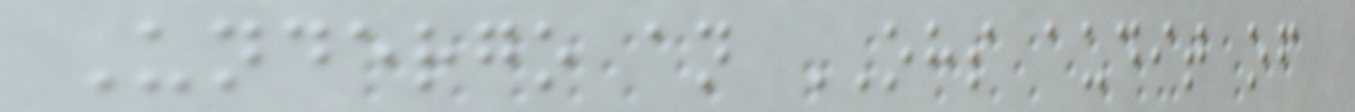Undergo an OHS audit of
